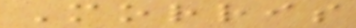Morris
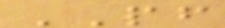PF
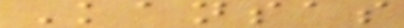Kansas
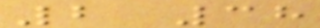2 38
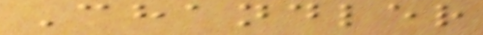Chandler
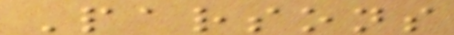Parsons
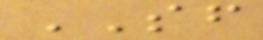SF
